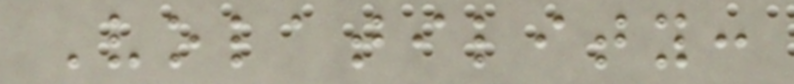Volatility:
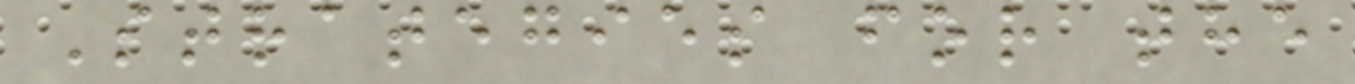Strategies for the
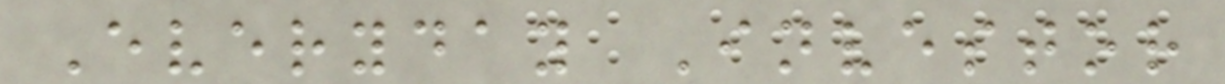Everyday Investor
